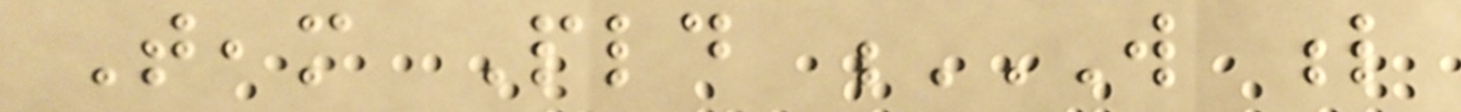Team Pld W L
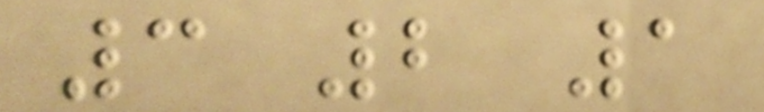3 2 1
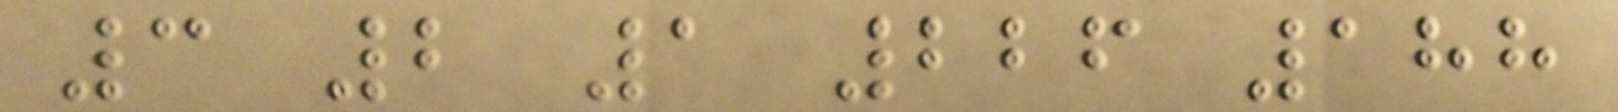3 2 1 226 188
